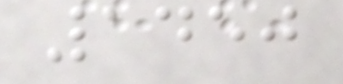1450
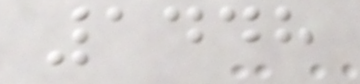1448
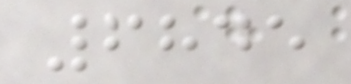6845
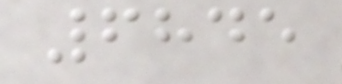6845
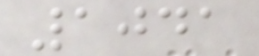1041
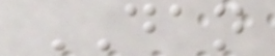DAN
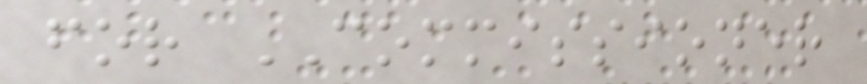for COMMISSIONER
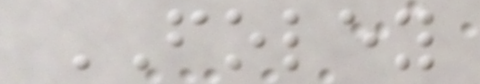FOLEY
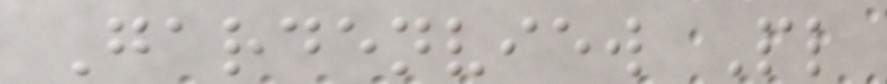Gardenview Pl
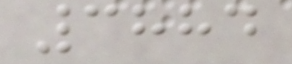3884
